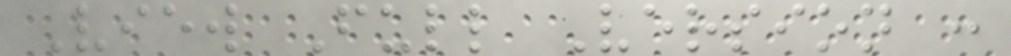View Full Version :
